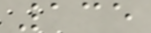135
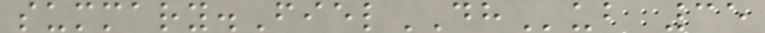summary.FielDHub 35
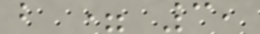b = 3,
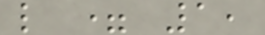l = 1,
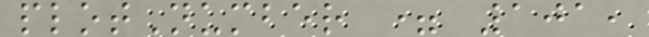plotNumber = 101,
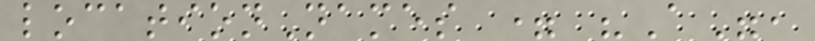locationNames = "A",
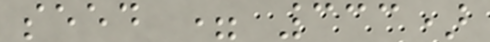seed = 333)
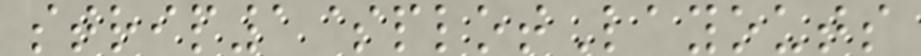strip1$plotLayouts
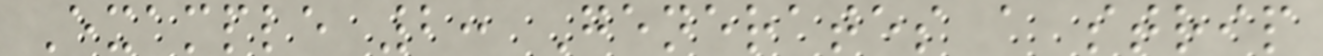Example 2: Generates a strip
